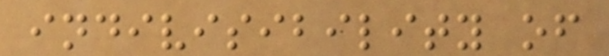indivisibility of
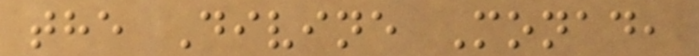the Divine Monad,
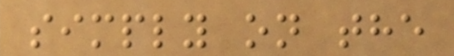simply on the
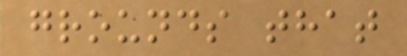grounds that
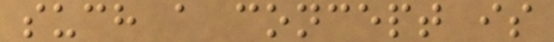such a concept is
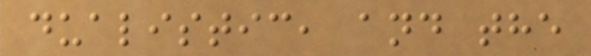dualistic, and the
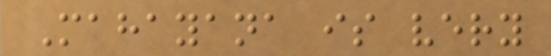Mahayana is very
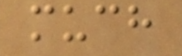much
